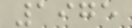1975
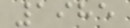1985
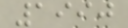1990
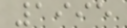1995
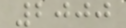2000
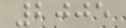2005
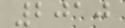2010
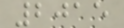2015
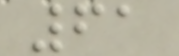61
